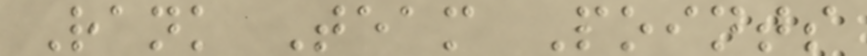Rank Team Points
